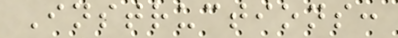Instructions:
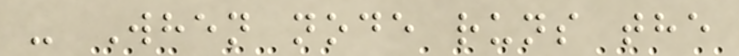- When node runs the
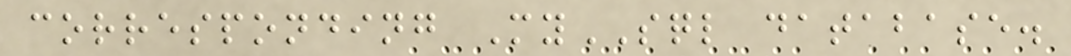corresponding MySQL database.
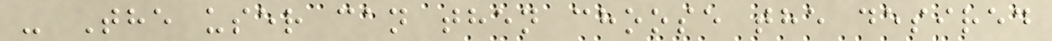- The user can then choose the desired
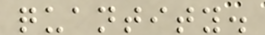quantity.
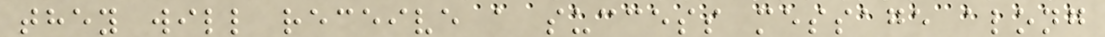they will receive a success message along
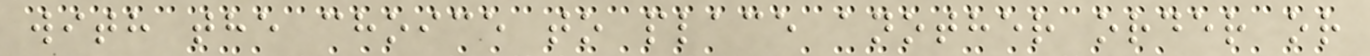with the choice to place another order or
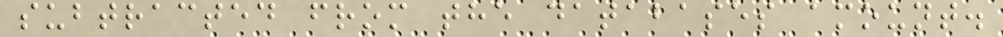subtracted from the databases amount.
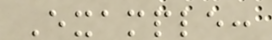Example:
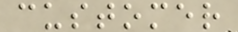customer
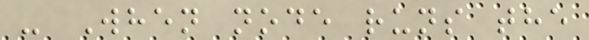- When node runs the
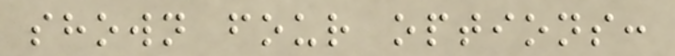shown four options:
